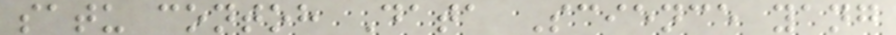satu contoh Data Science yang
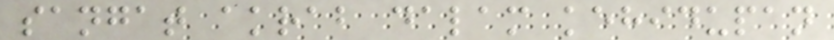sangat akrab dalam kehidupan
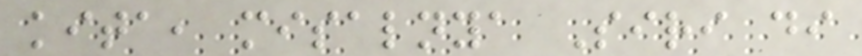kita, misalnya Siri di
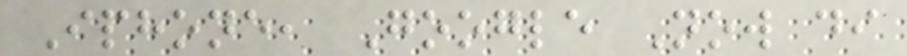Iphone, Google Now di
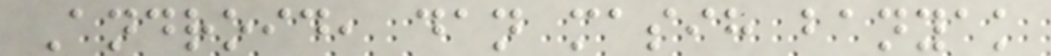Android, dan masih banyak
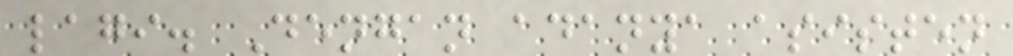lagi. Dengan adanya asisten
